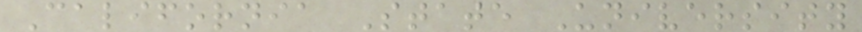California State University
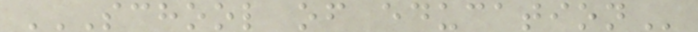SCHOOL OF EDUCATION
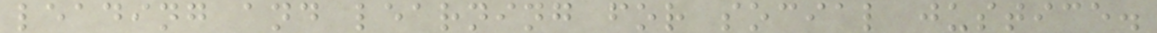leading and learning for social justice.
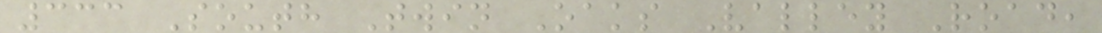333 South Twin Oaks Valley Road,
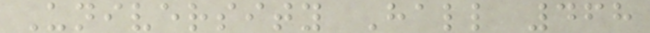University Hall 468
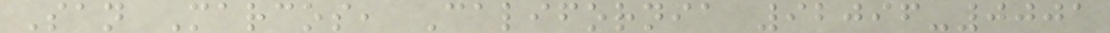San Marcos, California 92096-0001
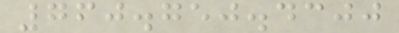760.750.4300
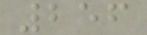256
